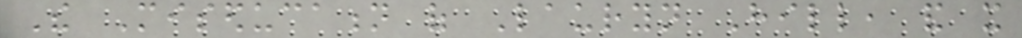The Miseducation of Lauryn Hill, and it
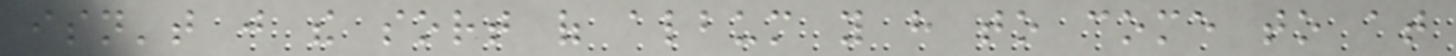isn't just the sort of album you have to come to at
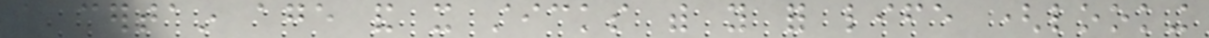a certain age and it sticks with you for life (looking
